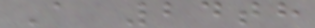A 24th
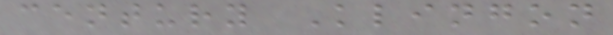century Klingon
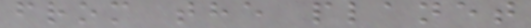from the planet
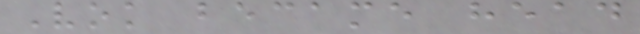Vok became head
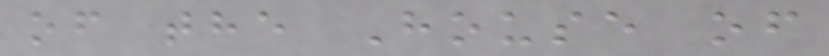of the House of
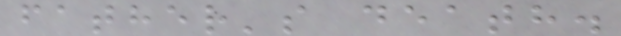father's death.
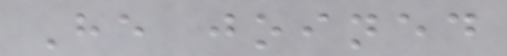He joined
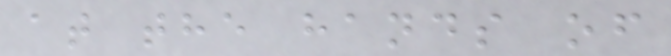at the hands of
